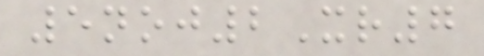5noj2Xr7
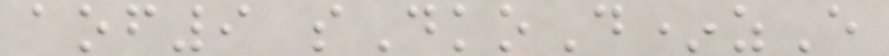aof9 sDkoD*zE
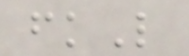fkL
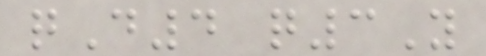qD4 q3Y
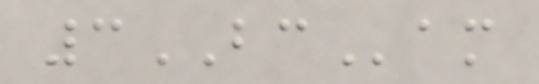3BCam
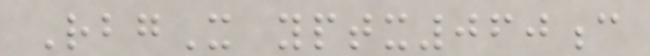RbgX yptx060c
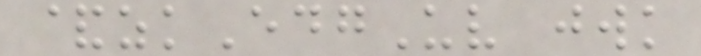&zkEdgUv jwk
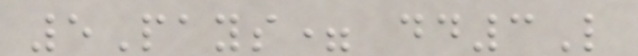5Pays= dd3L
